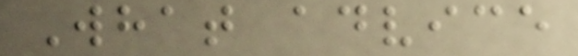What advice
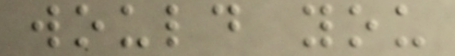would you
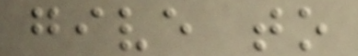give to
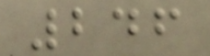246
